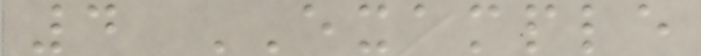4 EXAMPLE
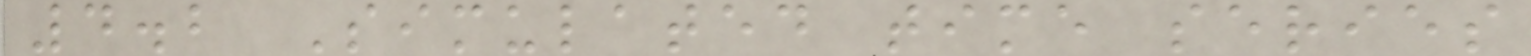4.2 Simulated time series
